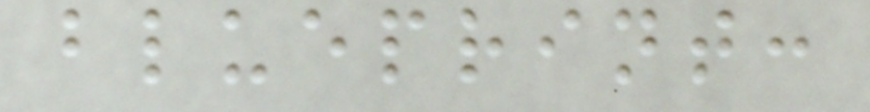blueprint:
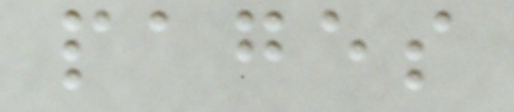pages
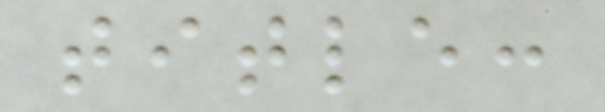title:
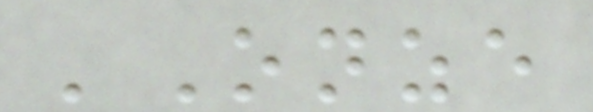'Onze
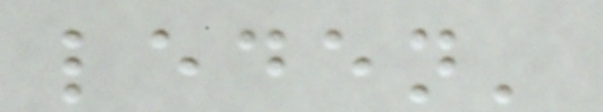leden'
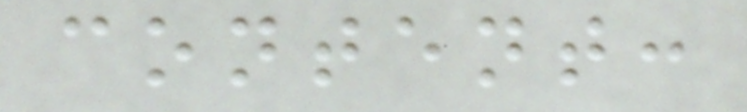content:
